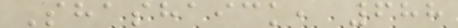Shashaick, 688
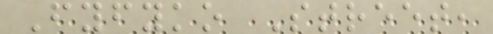Fyfyko Street,
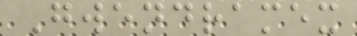Gwendramex
